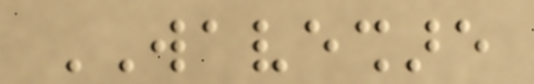WAVESHARE
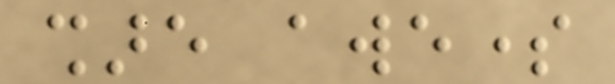share awesome
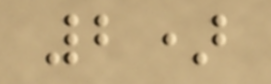2)
